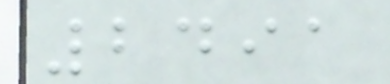2491
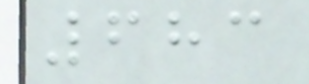683
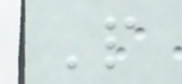P
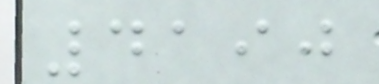4190
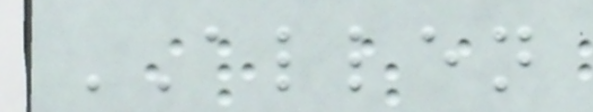ALLEN
